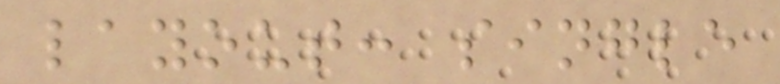layout: single
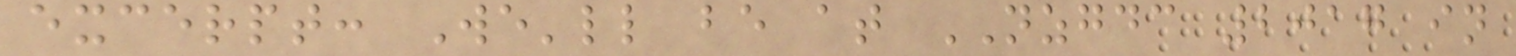excerpt: We'll be at NZGDC 2017 in
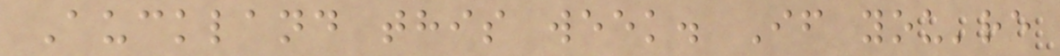Auckland this week. If you're
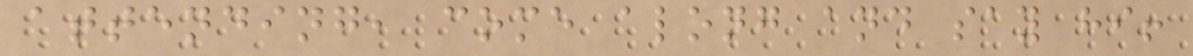attending, come along and say hi!
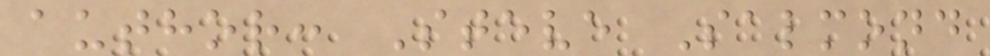author: Steve Salmond
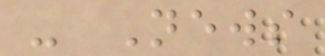- News
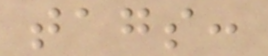tags:
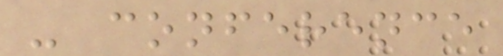- conference
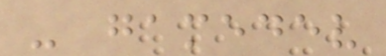- gamedev
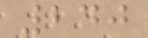240
